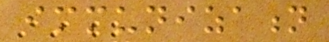immunization
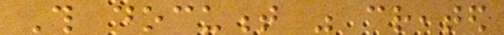This document was created
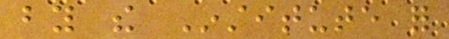by the Institute for
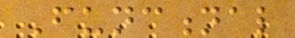Functional
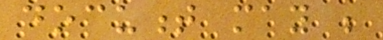document may be
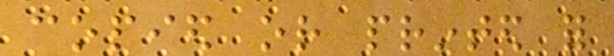copied or printed for
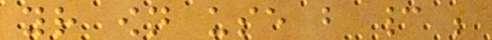your own use but cannot be
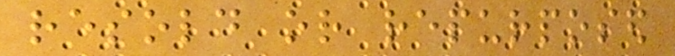resold or repurposed
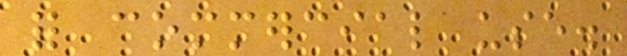for commercial use.
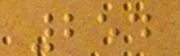254
